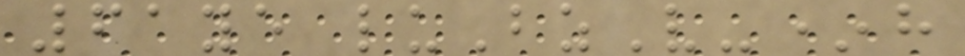61ye luBzV-*h
